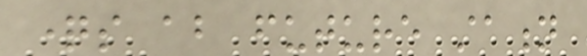questions about future station
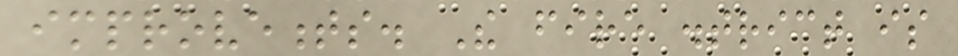improvements. The fire district is
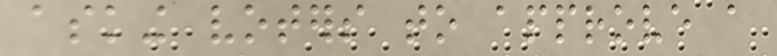asking voters to approve a
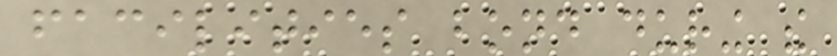facilities bond during the
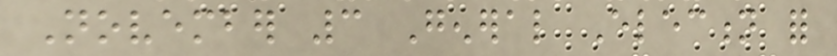November 3 General Election for
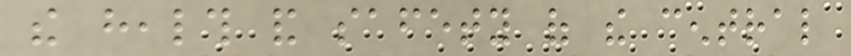the health and safety of the central
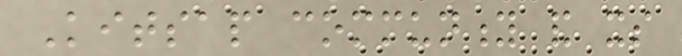Kitsap community and its
